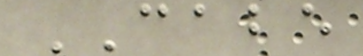CABE
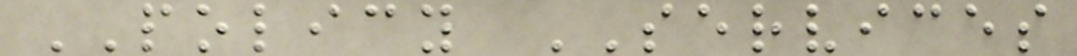POLICY SERVICES
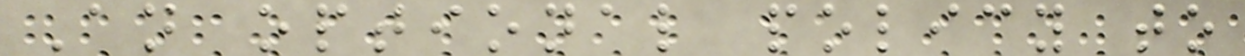An optional policy to
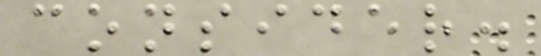consider.
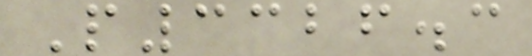P3326.3
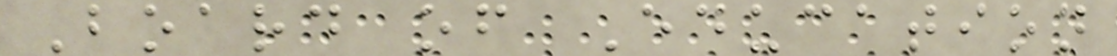Board of Education
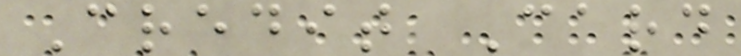Credit Card
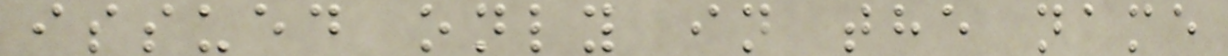issued only in the name
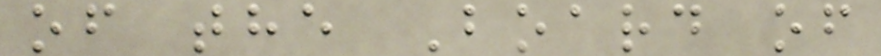of the Board of
